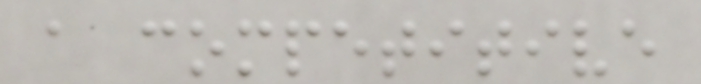a competitive
